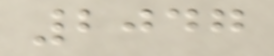2047
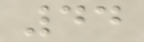44
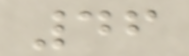46
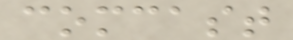comcast
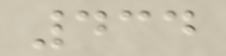434
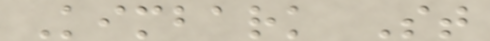Kimbark St
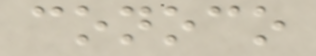conoco
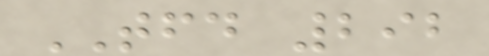TFD 292
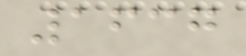1637
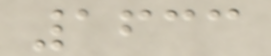1633
